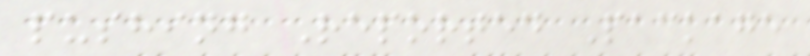pushing Reported Package
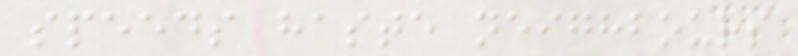speeds haste neighbours
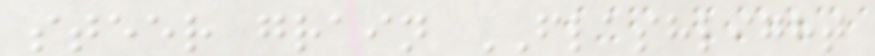steer grain FLASHLIGHT
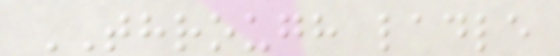THROUGH ladle
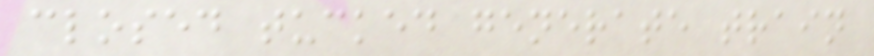closed tucked generate train
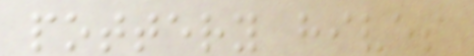pottery hives
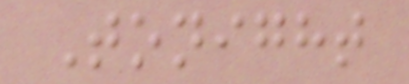Tonight
